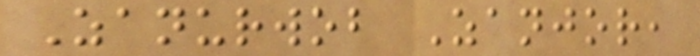Zanurwob Zanjor,
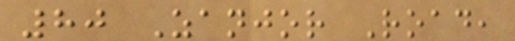80 Zanjor Road,
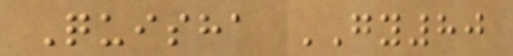Quisha GY80
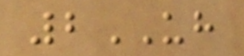2UH
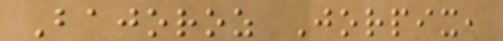Bajoroz Jorpix,
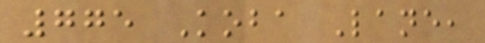775 Koba Lane,
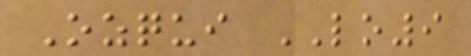Ozqui LO9
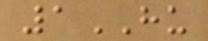1HU
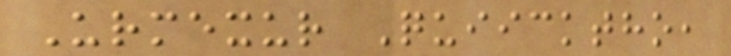Urmexur Quiicktho,
